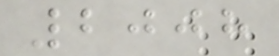2008
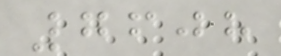7608
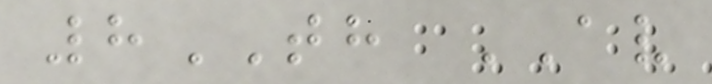8TH AV
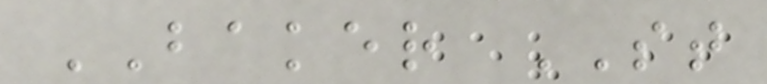BAKER ST
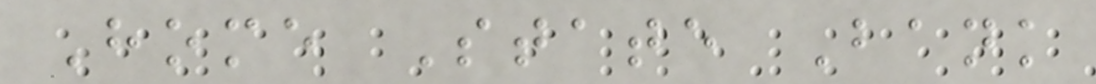Home State Bank
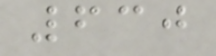630
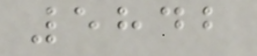5842
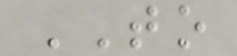TO
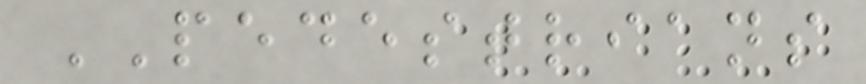PEDESTRIANS
